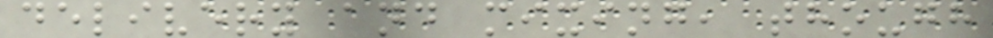delivery and mixing, though
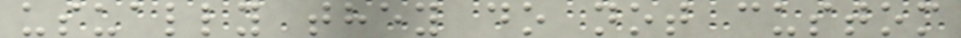usually they do not custom
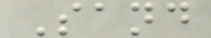Sand
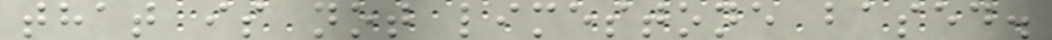that is not limestone based.
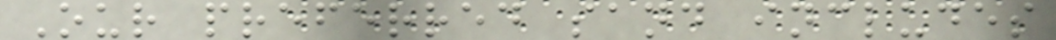Our preferred sand includes
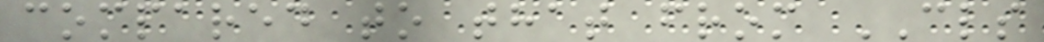compared to that from CLS
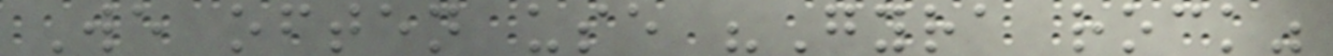We often use "Gyra rock"
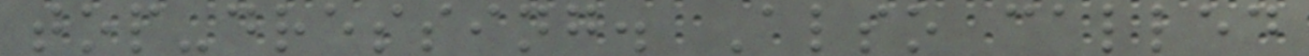top-dressing. Also called
